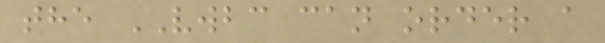the VWBC can order a
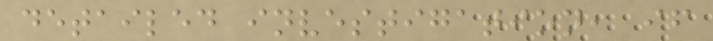detailed investigation, if
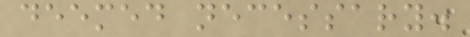deemed necessary.
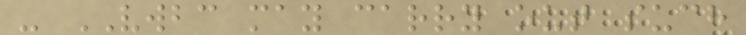- VWBC may carry out such
